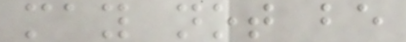may not be
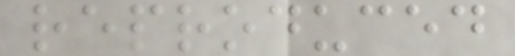reproduced
